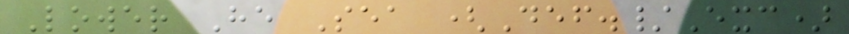Lower He Sea (Def./Exc)
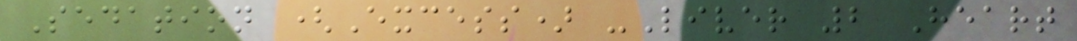Sedation (Excess) -Liver 2 Heart
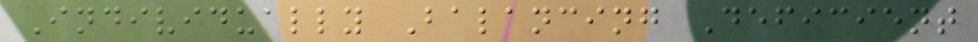Individually Balancing Deficient
